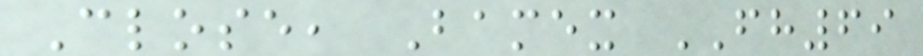Close, Bamex FH69
